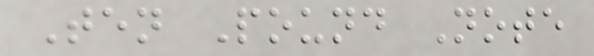Ten Pound Note
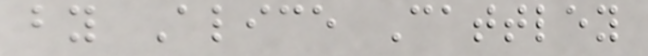by Alice Cattley
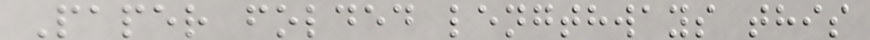Paper folded lengthways this
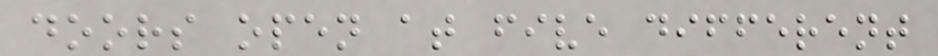doors open at five different
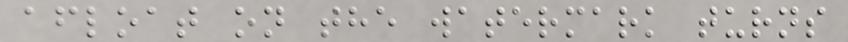afloat on the watermark turns
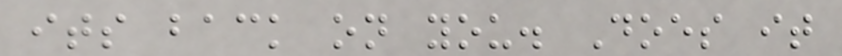its back on you. Does it
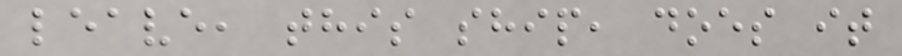leave, this ship, does it
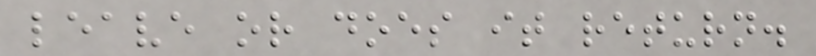leave or does it return.
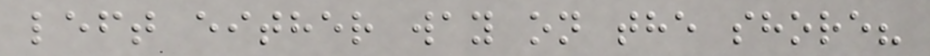left either way on the shore?
